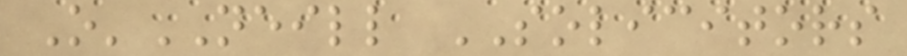O'NEILL SOLICITORS
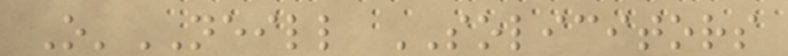O'NEILL SOLICITORS
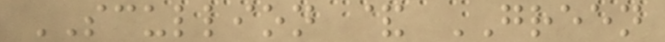SCULLION & GREEN
